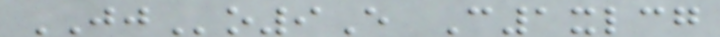JJo9E C1xlcg
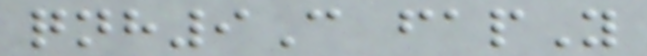qnh9C fapY
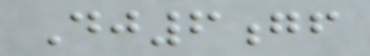Dj6gf
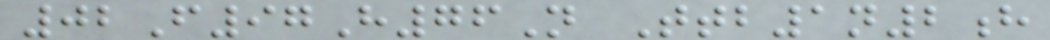02F97H76N Ttb1n2h
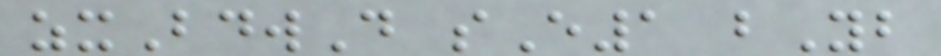zxBdwD sE1 bYb
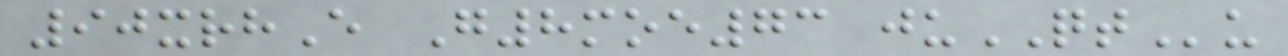90xrhE G8moe73 juQTu
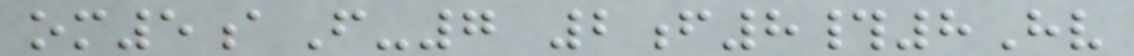om5aF-7 2f8#8Hv
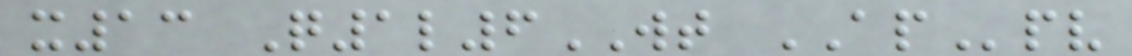x13 Q1l6WT APpv
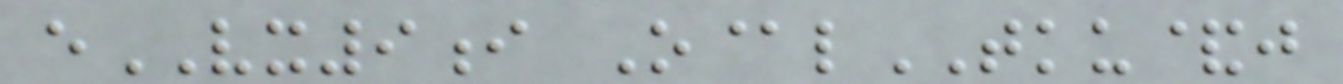eVX9i O@lTKU&j
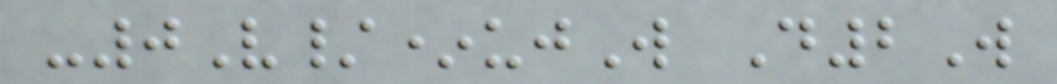-0V/*ujW D2W
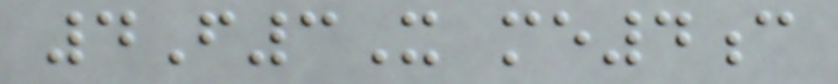4F3X me4c
